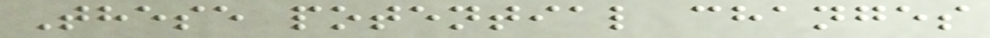These potential changes
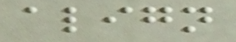align
